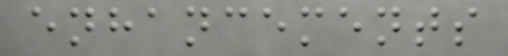enhancements
